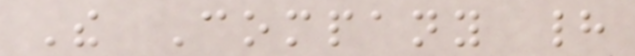The Company had
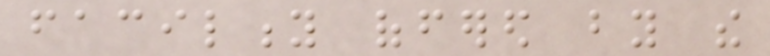facility offered by the
